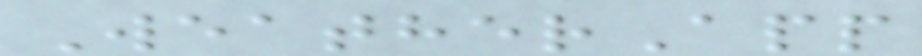WeatherApp
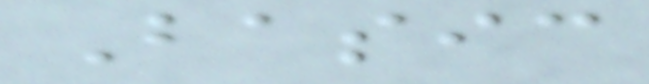Basic
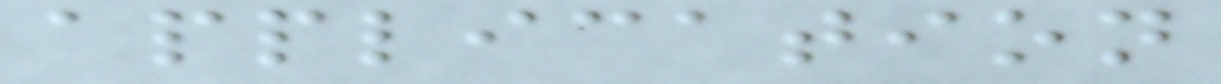application
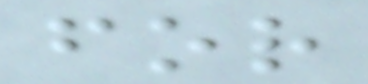for
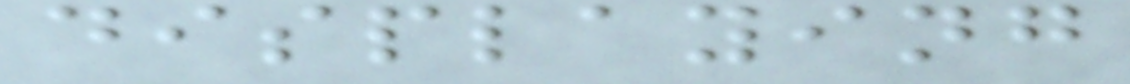displaying
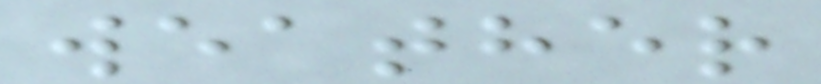weather
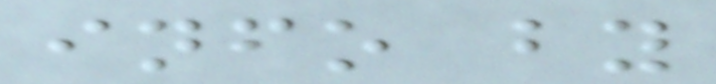info by
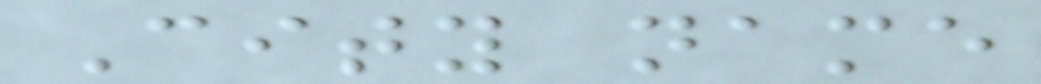City name
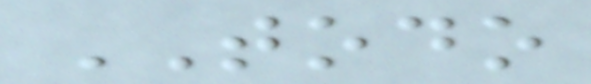TODO
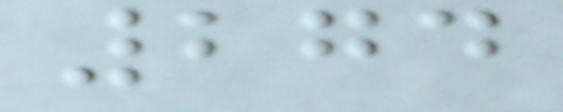274
